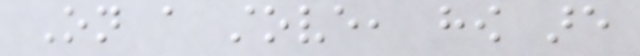On a stove, how are
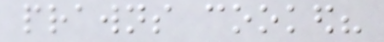prawns cooked?
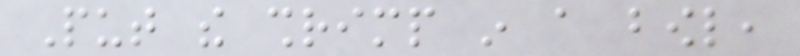Put the shrimp in a bowl,
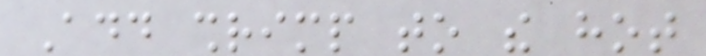Add shrimp to the hot
